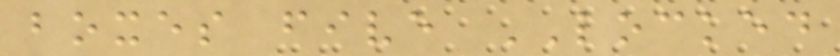boxes five LOCKED
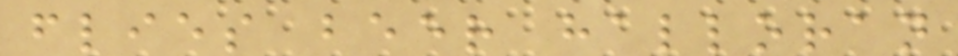flies beer halloran
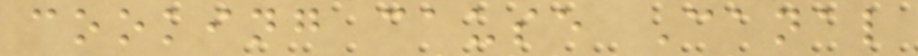cooking cause Canal
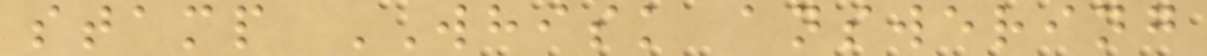stamp WHISK answering
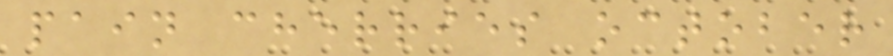pain cherries october
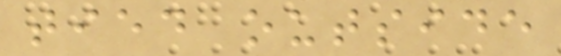tied outside
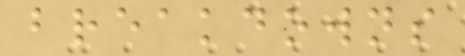breakdowns
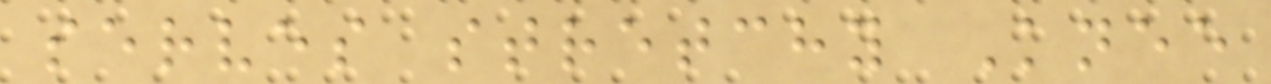serves stretchy Knee
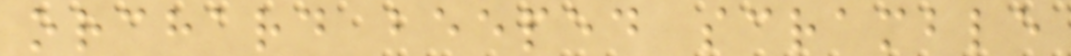orchard beeped scramble
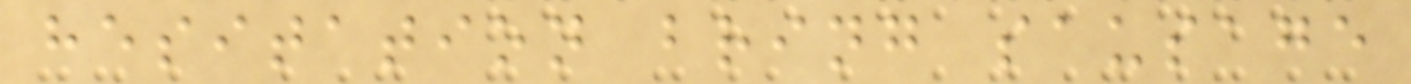hesitation bring sausage
